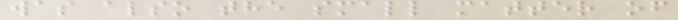was also the small matter of
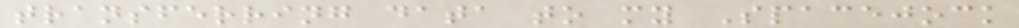transferring data to my Spacejock
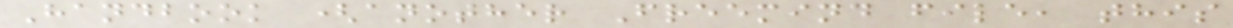Handbook (another Freemind file, this
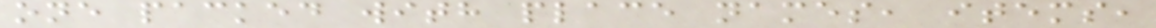one packed with place names, items,
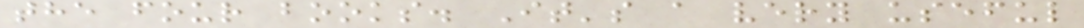the four books. It's a very useful
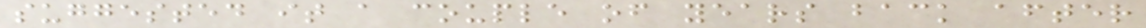suggested it a couple of years back after
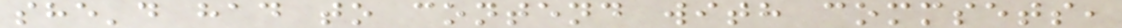she'd had to contend with commsets,
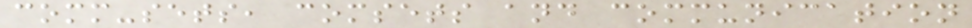comm-sets, comsets and communication
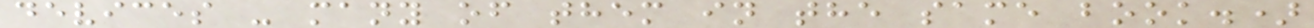devices - many of them in the same book.)
